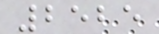2525
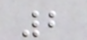2
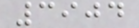3904
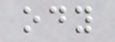ody
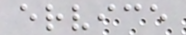ervice
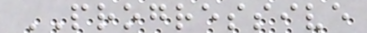PROGRESSIVE
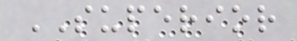SUPERIOR
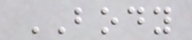BODY
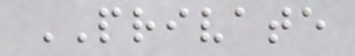PRIVATE
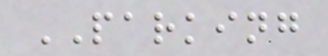PARKING
